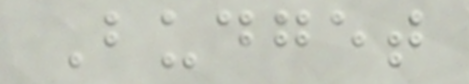Budget
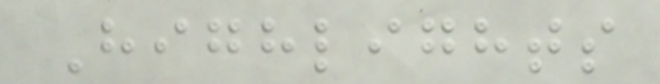Highlights
